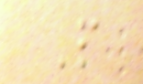P
